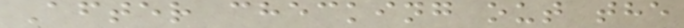After checking out the
